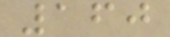160
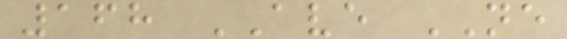168 AVE NE
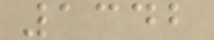1342
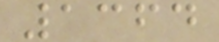1364
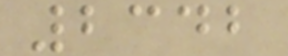2342
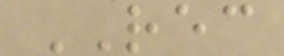REC
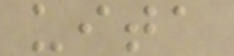uita
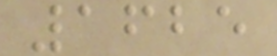1625
